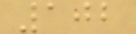102
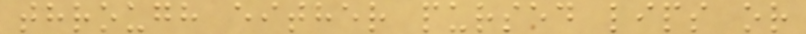through either pursed lips or
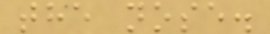the nose.
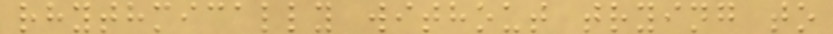rhythmically without trying to
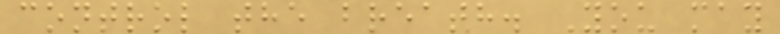control the breath. You may
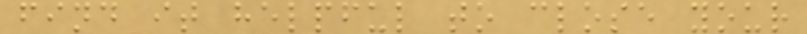find it helpful to close your
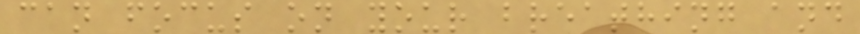can focus on your breathing and
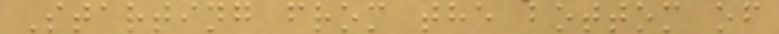Starting from the bottom of
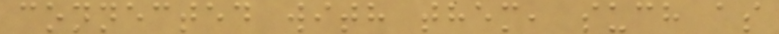connected with them, such as
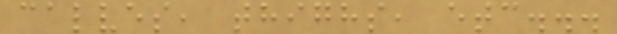calves, thighs, etc...
